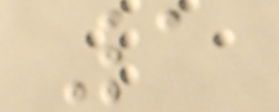1
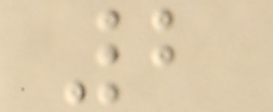2
